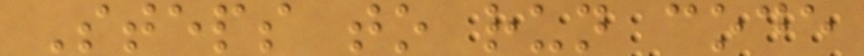Steps to run code
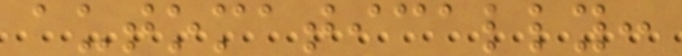automatically:
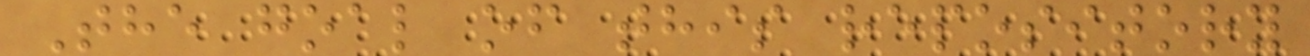The goal of this repository
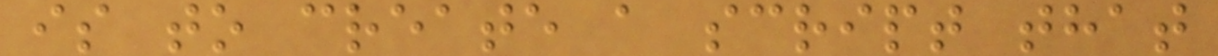is to create a script that
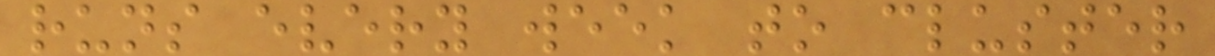runs every week to cluster
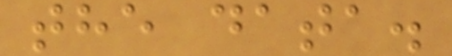the data.
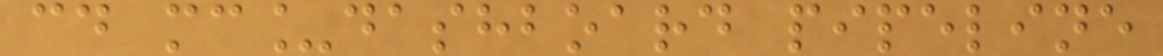cd mc_dashboard pipeline
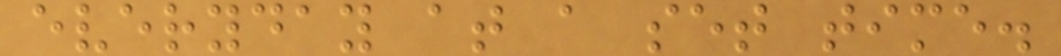everyday at a set time.
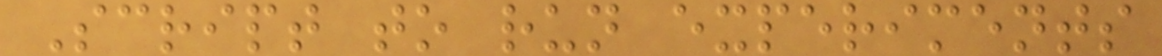Script to run experiments
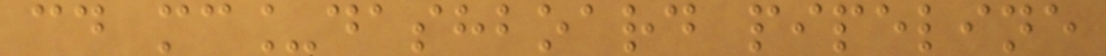cd mc_dashboard pipeline
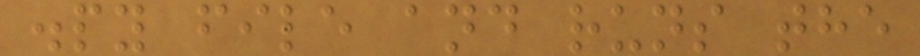.py file and runs the
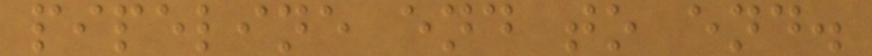pipeline end to end.
